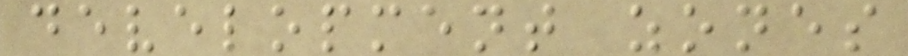development zones
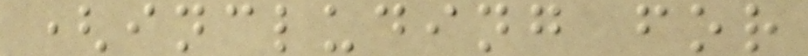(including for
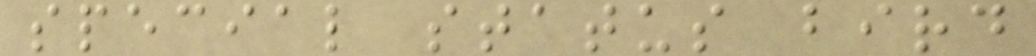special status bird
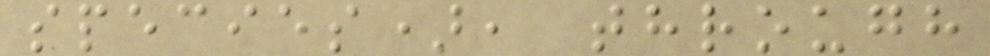species), through
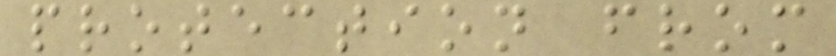protection from
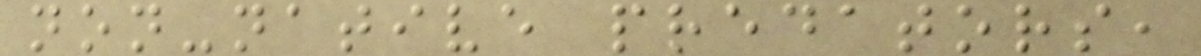non-native predators,
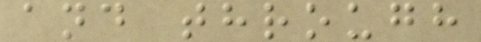and through
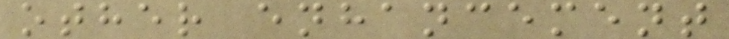other enhancement
